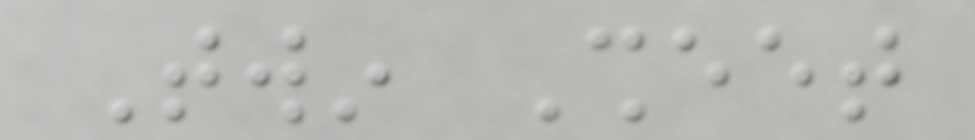Twin Sheet
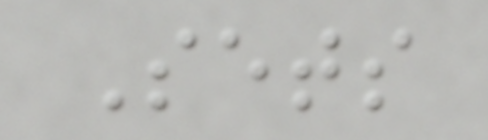Sets
